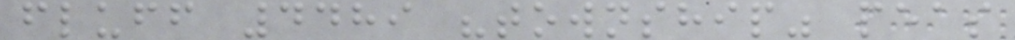fluff 4489 "township" peas
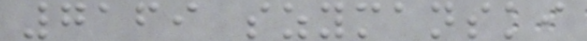7169 szymanski
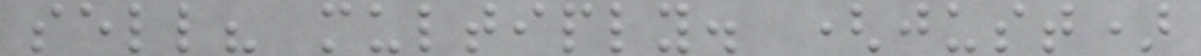sell? multiply. (just)
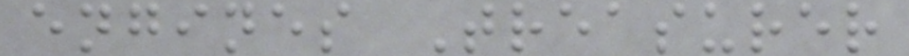engines Treasurer
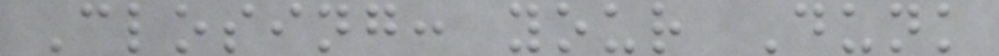Closing: your Dunk
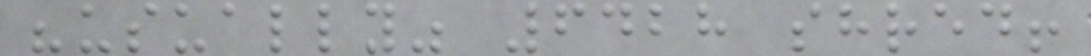"usually" 6428 shred!
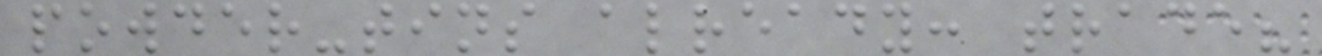powder-tins already: trade?
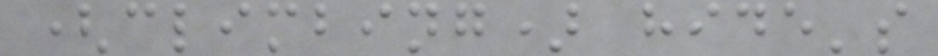(climbing) hide's
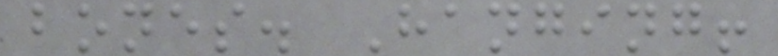bones. Hanging!
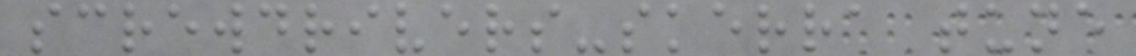screwdrivers-skerra tune
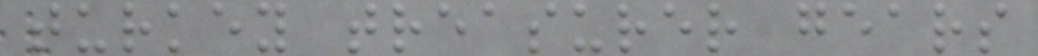turkey treasurer gears
